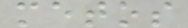metos
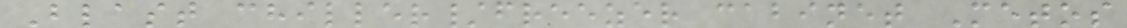Blast chiller/freezer cabinet Metos
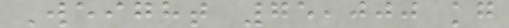Weight 75,000 kg
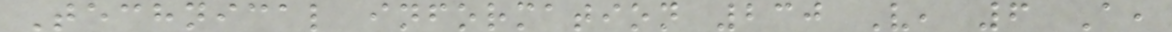Technical information 230 V, 6 A,
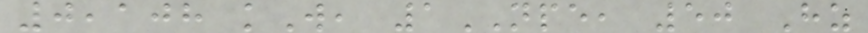0,108 kW, 1NPE, 50 Hz
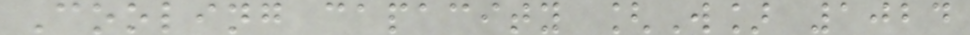Cooling capacity [W] 1024
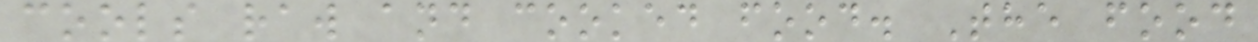cools raw and cooked food. The food
